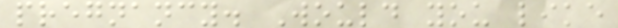pregnancy. Would you like
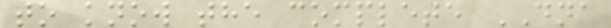to know the complete DNA
